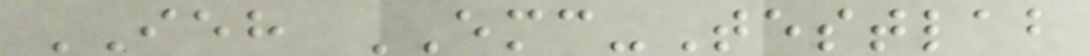IEH EMC-Testlab
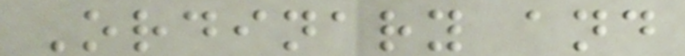Ordinary and
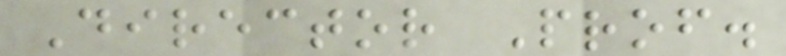Director Prof.
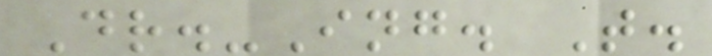Dr.-Ing. T.
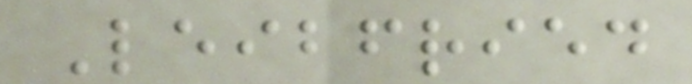Leibfried
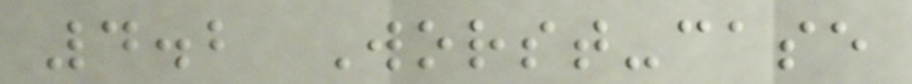4.2 Worst-case
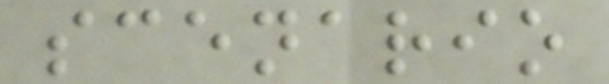scenario
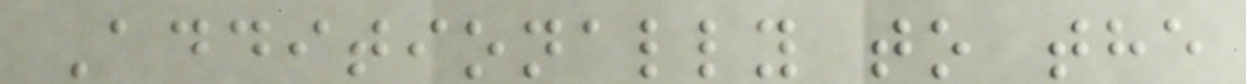Additionally to the
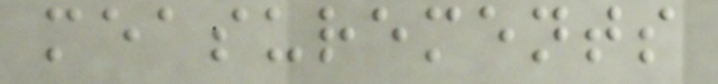measurements
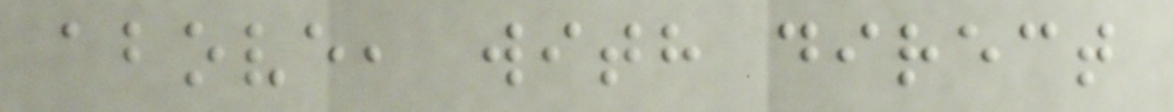above, with direct
